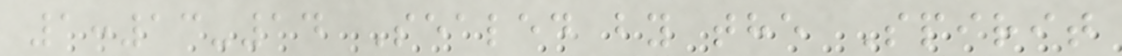1:13-14 Sealed by the Spirit
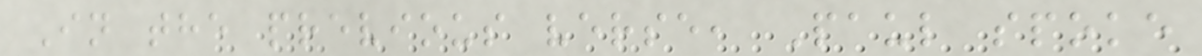In the previous verse, Paul spoke
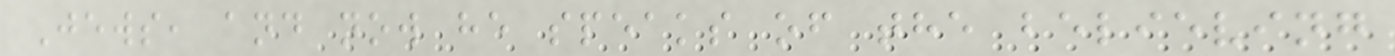Jews, and now he speaks of the believing
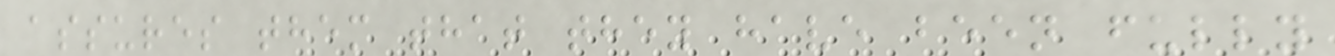assures them that they have been fully
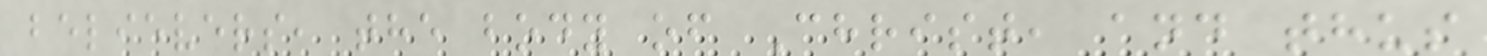believers, the body of Christ, and thus
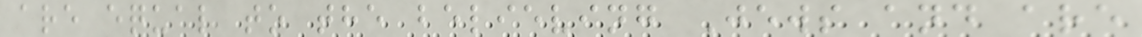are equal to the believing Jews and are
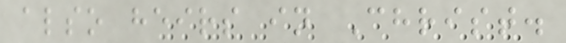also heirs in Christ.
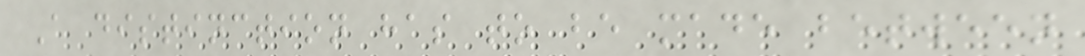A distinction has to be made between
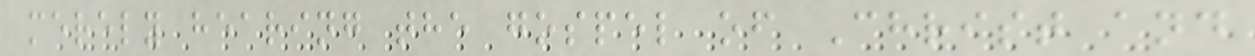merely hearing the gospel of Christ and
